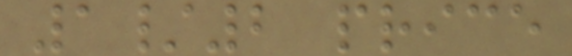1/2 price
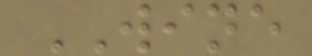WINE
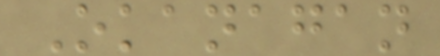Okanagan
